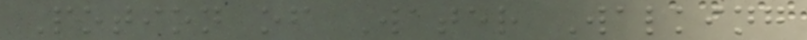Potion of Water Walking
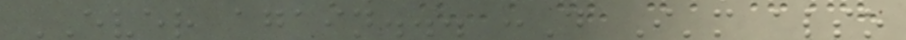EVER again... :D I'm also
